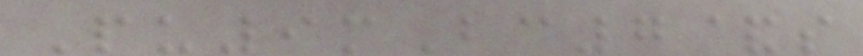Pu9mBc7&s
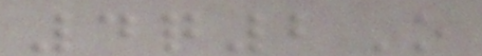4q2O
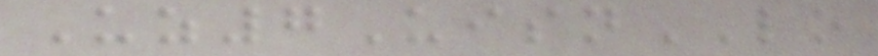Uz7UisnLO
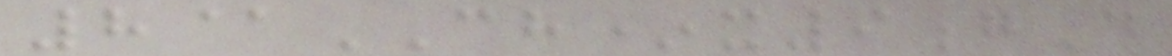8@CH*x9gD
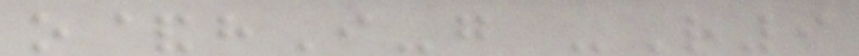o&hI-g -R9
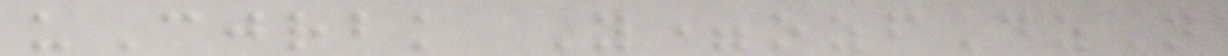uCjrbk Y=ozfDzN
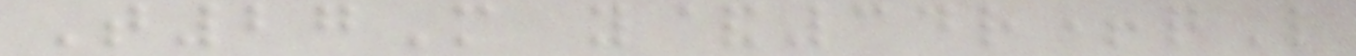T27M y&34r+qL
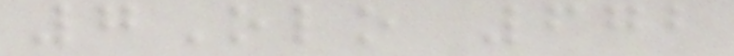7Olo 672
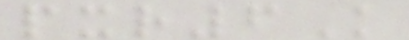pxr6K
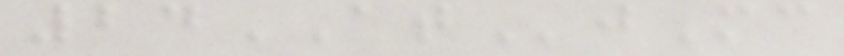24ATjMc
